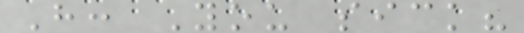H: You sick?
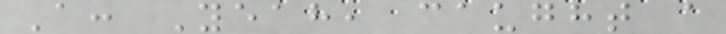A: Yeah, caught a
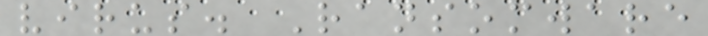virus. Ransomware
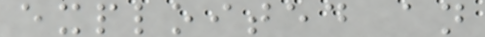exploited an
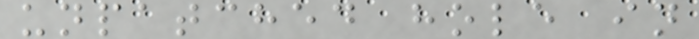unpatched hole in
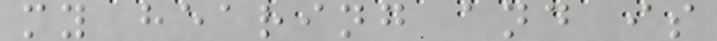my hearing and is
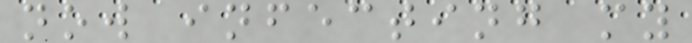now infecting my
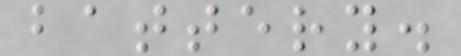battery.
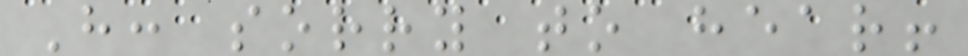H: sorry to hear!
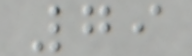79
